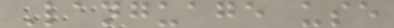Language use
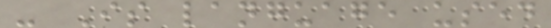- Is language used
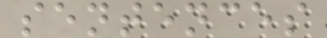sentences
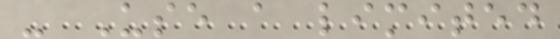- Use a limited
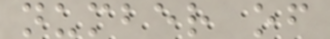number of
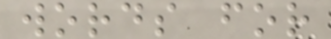words for
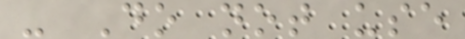- Do not use
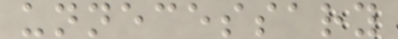unnecessary
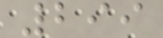299
